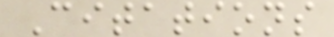Citations
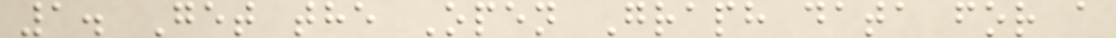1. Get the Open Graph data for a
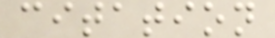citation
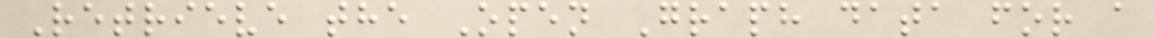Retrieve the Open Graph data for a
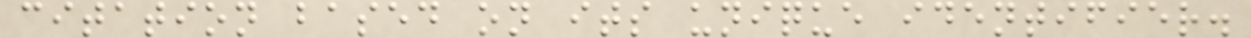citation based on its unique identifier.
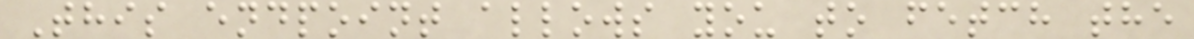This endpoint allows you to fetch the
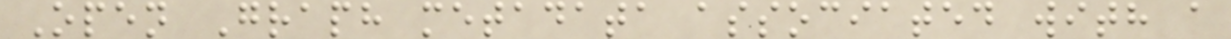Open Graph metadata associated with a
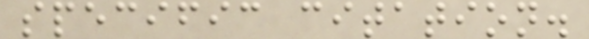specific citation.
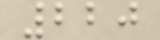220
